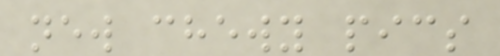new chewy pics
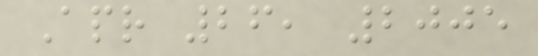Apr 26, 2005
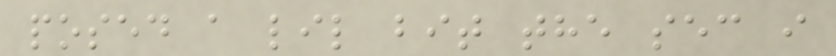posed a lil bit the sec i
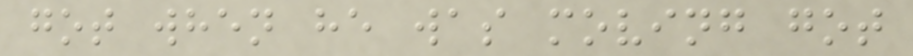got when he was moving got
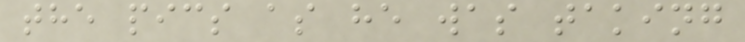the pics as he was taking
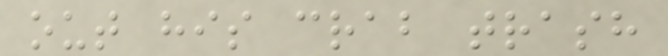out his crab trash
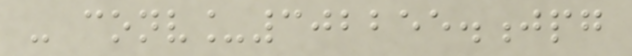- conv_302255.jpg
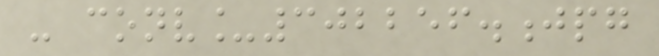- conv_302256.jpg
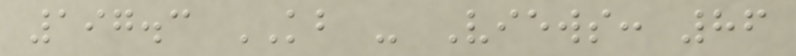197.3 KB - Views: 86
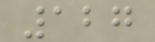127
